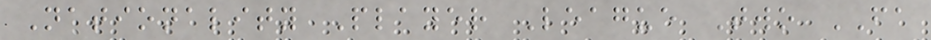Nationality Player League Two FA
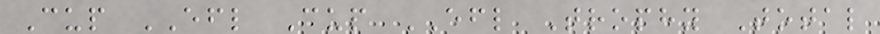Cup EFL Cup EFL Trophy Total
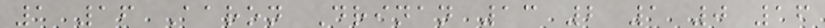1 16 Aaron Drinan 13 2 1 0 16
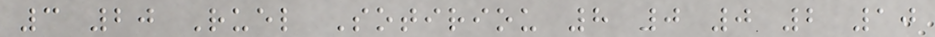3 20 Ruel Sotiriou 8 0 0 2 10
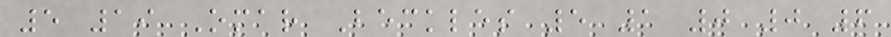5 19 Omar Beckles 5 1 0 0 6
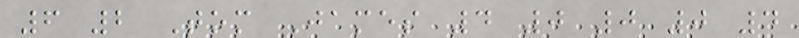6 2 Tom James 4 0 0 0 4
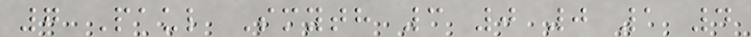7 Paul Smyth 3 0 0 1 4
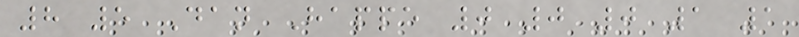8 5 Dan Happe 0 0 0 1 1
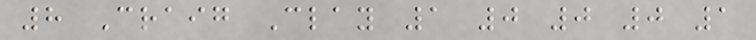8 Craig Clay 1 0 0 0 1
